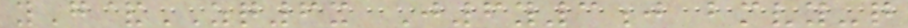yG&ZQ6x J6y3j bmvy-q
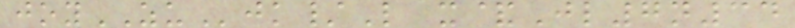joyZUjk/L x&Jl7n34
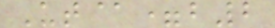Ut@=b2
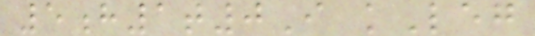5h1t0I kLeg
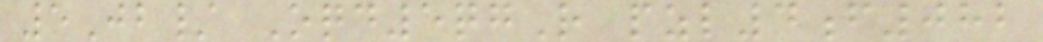5Jb/ Oqd5qgR pzl4f082
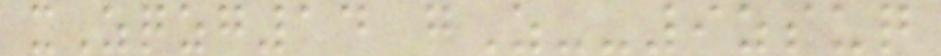xZqzg14 gZ--9zsuq
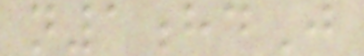n1hdJ
